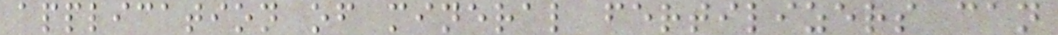application of mineral fertilizers can
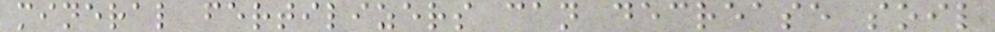mineral fertilizers can decrease soil
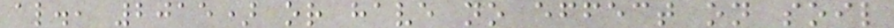al., 2015) or have no effect on soil
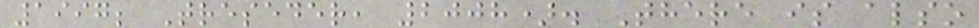1997; Treseder, 2008). There is also
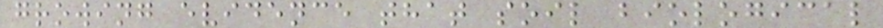growing evidence that soil biological
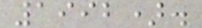1992).
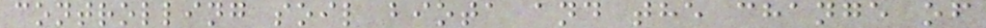controlling soil biota and the change of
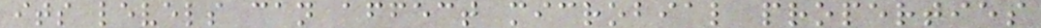its levels can affect microbial properties
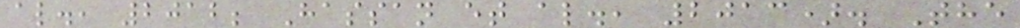al., 2012; Hassan et al., 2013). The
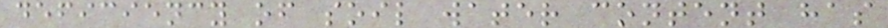deficiency of soil water content has
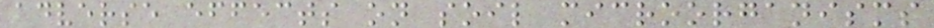adverse effects on soil microorganisms
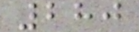280
